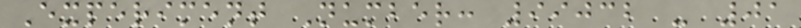Experiment Number: 99032 - 01
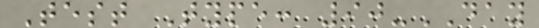Test Type: 90-DAY
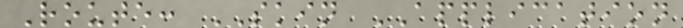Route: SKIN APPLICATION
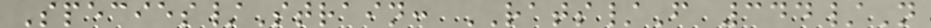Species/Strain: RATS/F 344/N
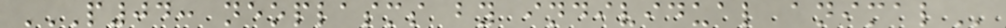P04: NEOPLASMS BY INDIVIDUAL ANIMAL
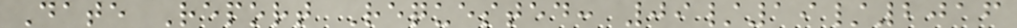Date Report Requested: 09/19/2016
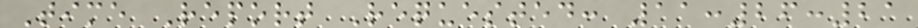Time Report Requested: 11:26:21
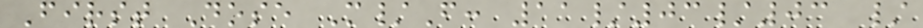First Dose M/F: 11/03/03 /
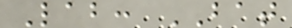Lab: BAT
